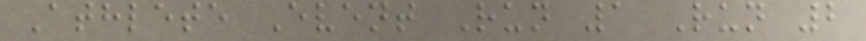Athlete Event Run 1 Run 2
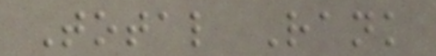Total Rank
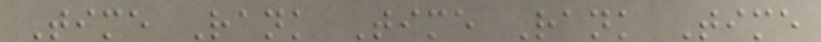Time Rank Time Rank Time
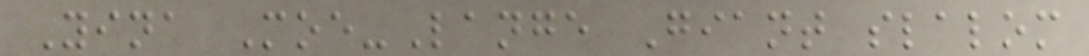Yina Moe-Lange Giant slalom
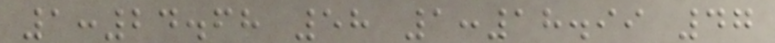1:24.68 58 1:18.99 47
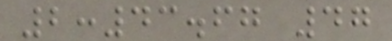2:43.67 47
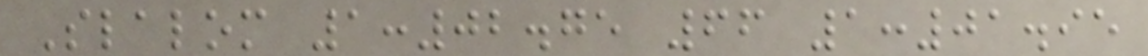Slalom 1:02.75 66 1:01.95
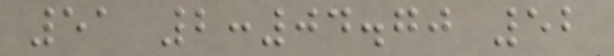51 2:04.70 52
